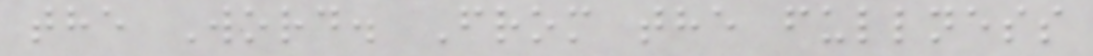the Word. From the fullness
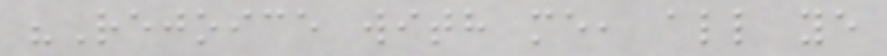"Rejoice with me, all ye
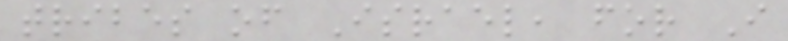tribes of Israel, for I
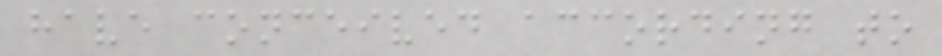have conceived according to
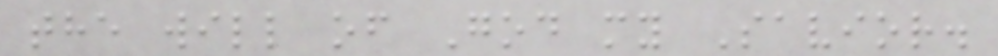the will of God my Savior.
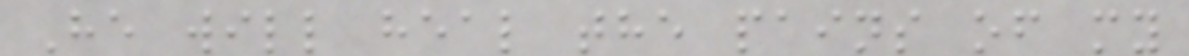He will heal the pains of my
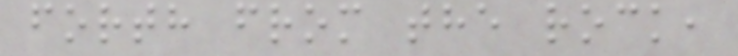forth from the rock,
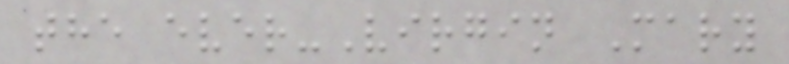the ever-Virgin Mary
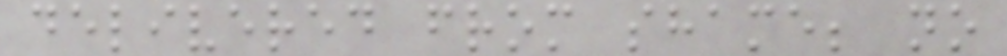delivered from shame; no
